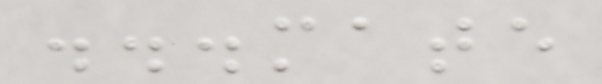...mate
